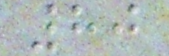80
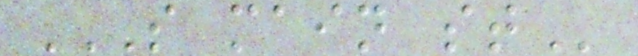S MAIN ST
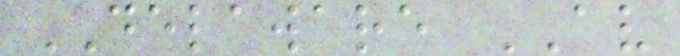DELAWARE AV
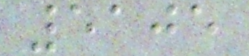5105
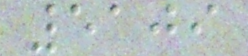5109
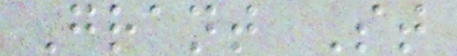Grant St
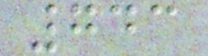743
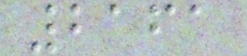2161
